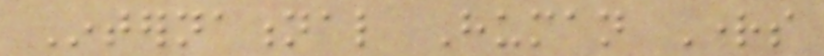International Human Rights
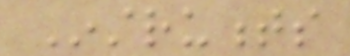Instruments
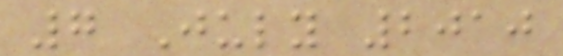7 July 2010
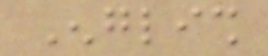English
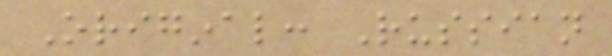Original: Russian
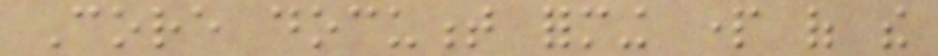Core document forming part of the
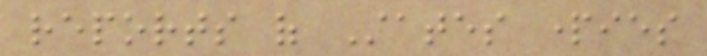reports of States parties
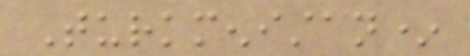Turkmenistan*
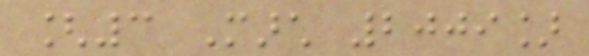[3 March 2009]
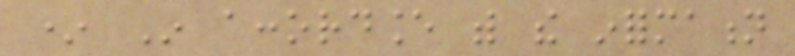* In accordance with the information
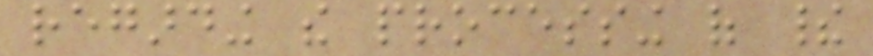regarding the processing of their
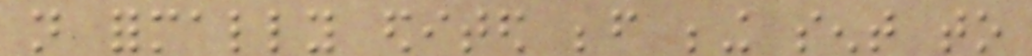not formally edited before being sent to
